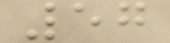57
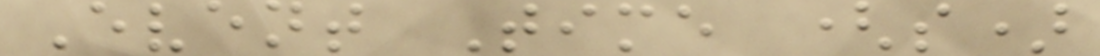Event Time (s)
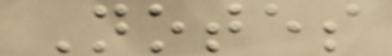Notes
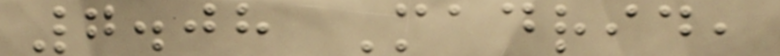7.08 Madrid,
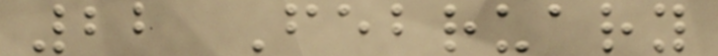22 February
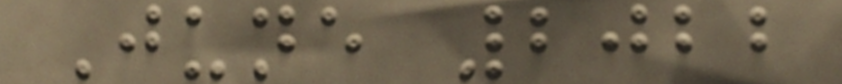June 2022
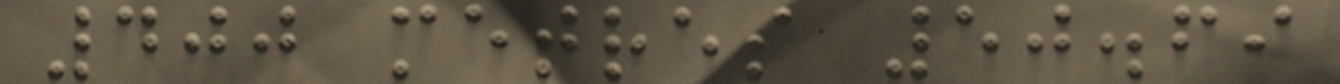400 metres 50.69
